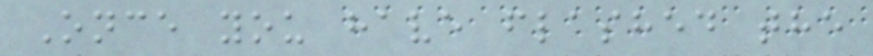Once you have flashed the
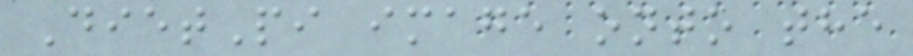DietPi image onto the
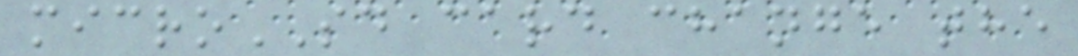microSD card change the
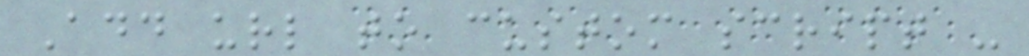Add url to custom script -
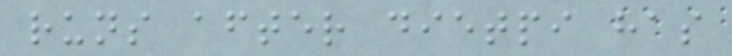runs after dietpi has
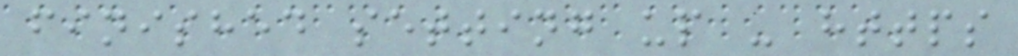finished setting up - https
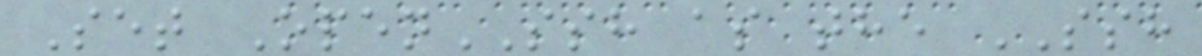Set OpenSSH as the SSH
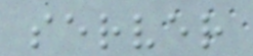server
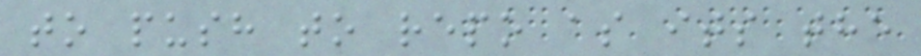to push to repo as its the
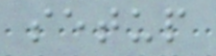setup
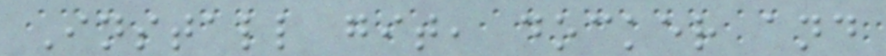Install git, docker and
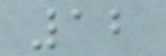12
